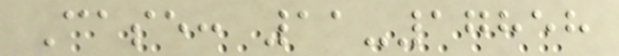Case: 11-17858
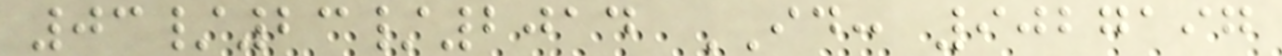03/23/2014 ID: 9027197
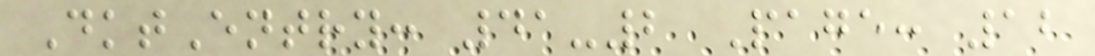DktEntry: 41-2 Page: 12
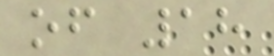of 18
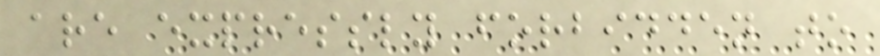are expressly forbidden to
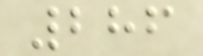286
